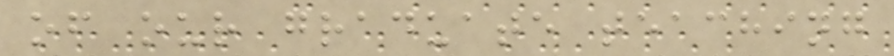of our graduate teaching
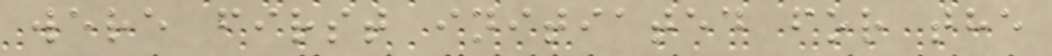were first initiated for the
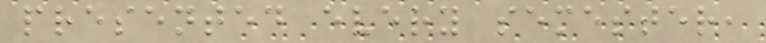presented every semester,
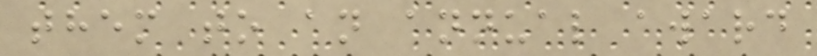them to an annual award
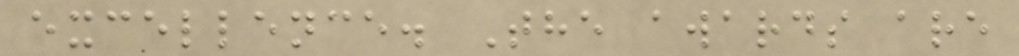excellence. The awards are
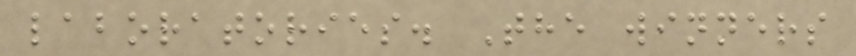laboratories. The winners
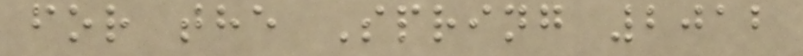for the Spring 2012
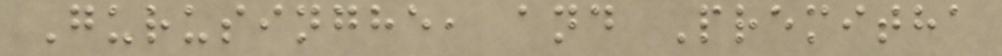Gurusinghe, and Premitha
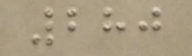280
